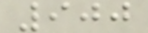900
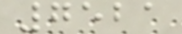7521
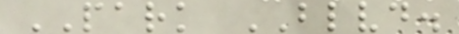PARK BLVD.
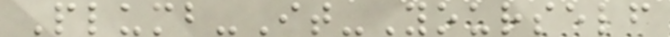Plumb-It-Yourself
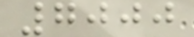7000
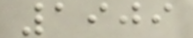1909
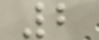2
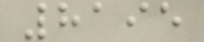8195
